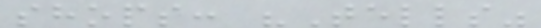shops: "Tells"
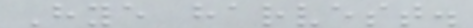Hye harvest.
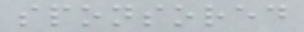sponsored
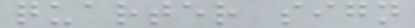quarter sign
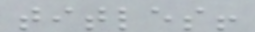titles!
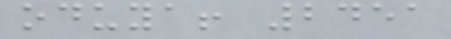oduya! 2451
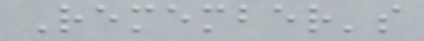Remember's
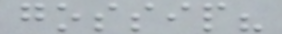gossip?
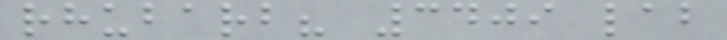rhubarb? 3409 lab
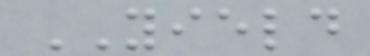YIELD
